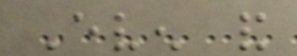Even and
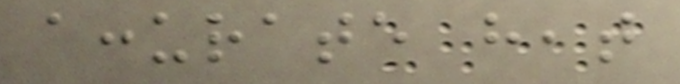accurate heat
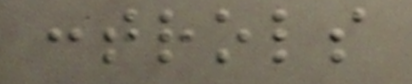controls
